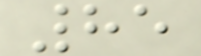85
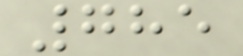785
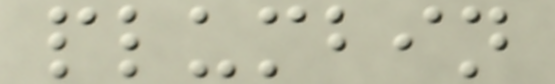plumbin
